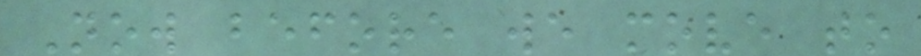Now before we move to
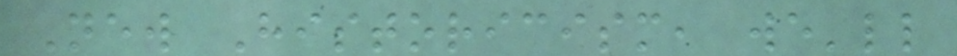New Historicism, we'll
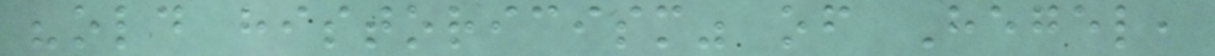"old historicism" of Hegel,
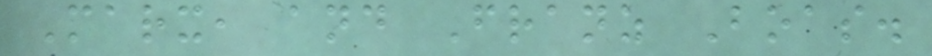Marx, and Franz Boas.
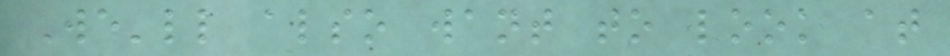We'll also want to look at
